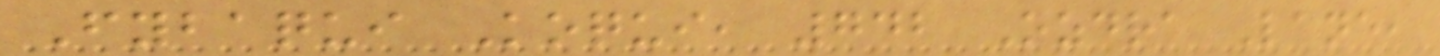Fybaqui Koqui, 742 Ozdra Lane,
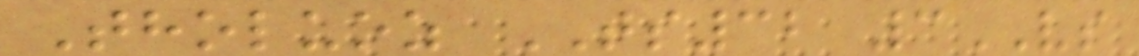Tholuoz TS32 3VS
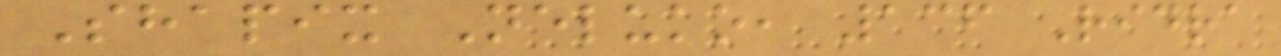Shapix Neluko, 136 Ridra
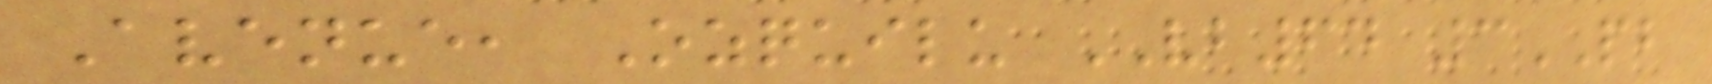Avenue, Ozquilu VB64 3PB
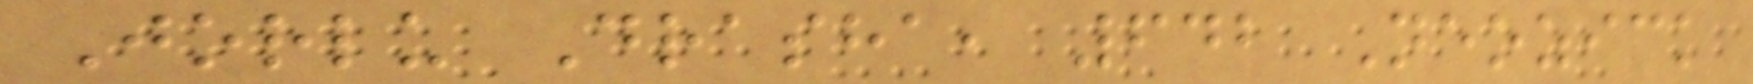Jorlu Drasha, 642 Neozick
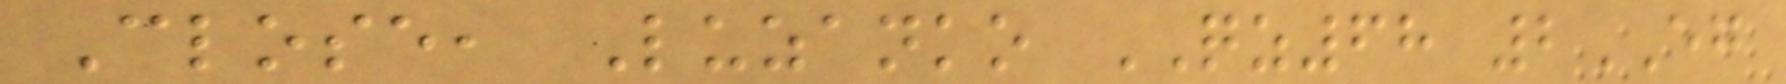Close, Luzanko QZ68 2EG
